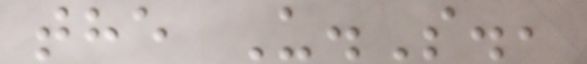the U.S.,
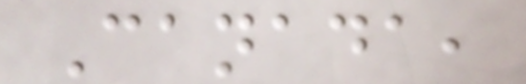Canada,
